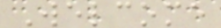Welcome
